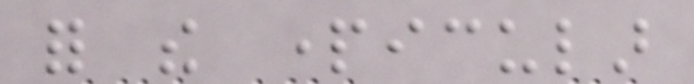for the particular
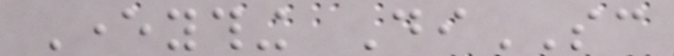Everything DiSC
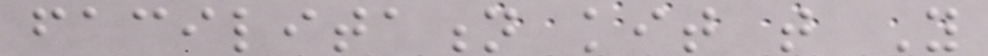facilitation kit that You
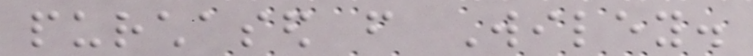purchased from Wiley.
